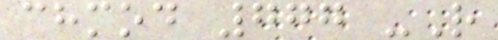chmod 777 -R
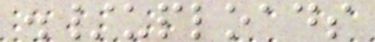./uploads
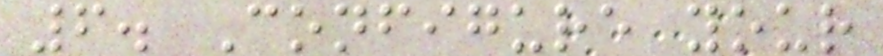6. Configure your
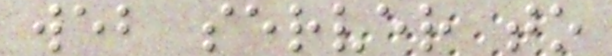web server to
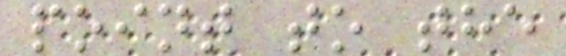point to the
